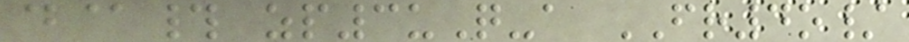d@# zp3uQ-a FR4o/
